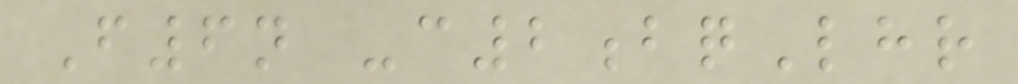F6n -c2bqLhr
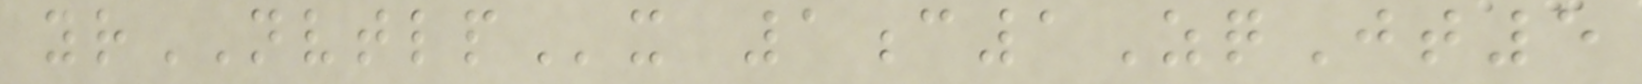yrNVTLPx 1c1ZqJt5
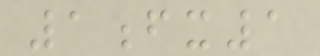1fx1
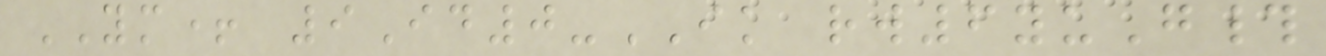YM+ 9Id0-IK rw6yuG#
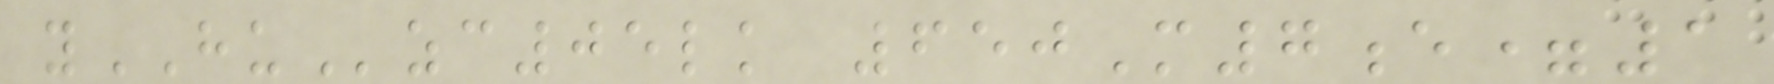yHUzc05lk 650M7e=1
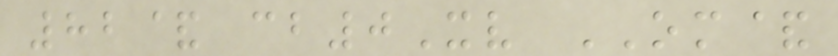82& cb0Xv OM&
